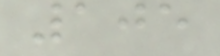105
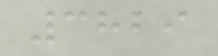3829
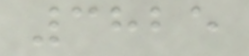3825
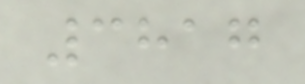3817
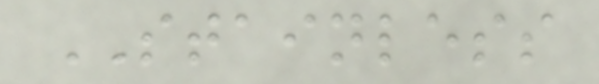STAINLESS
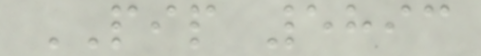PIP 5893
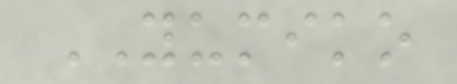YUMIKO
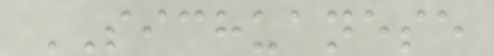SICHUANESE
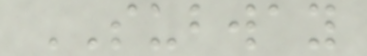SUBWAY
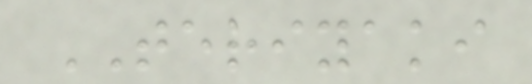TERIYAKI
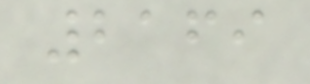2169
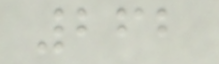262
